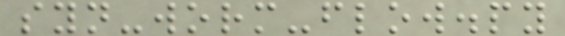syn-worm-flow.py
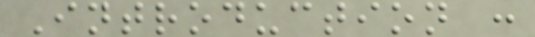Introduction :
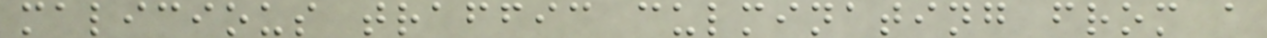malicious traffic culminating from a
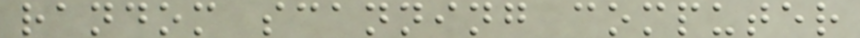random scanning computer
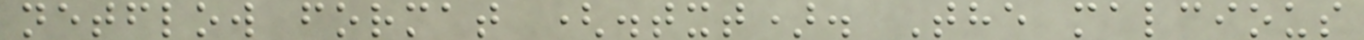netflow format (.txt). The malcious
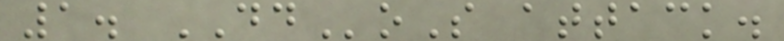1. DDoS attack.
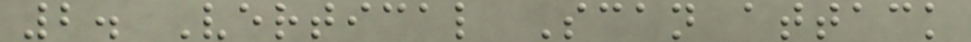2. Vertical Scan attack
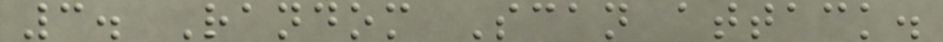3. Random Scan attack.
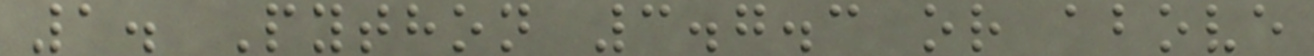1. Python 3.7.3 or above
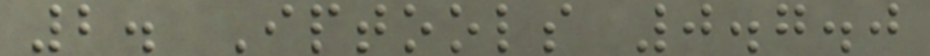2. Iptools 0.7.0
